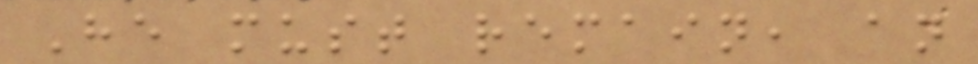He must remain, an
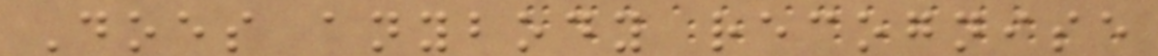Does anybody recognise
